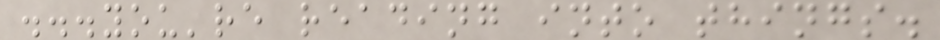...you're reading into things.
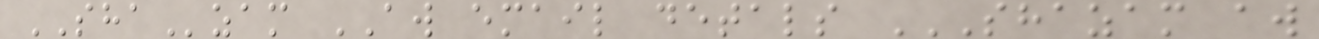SHAzam AW email detals SHAZAM AW
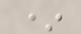*
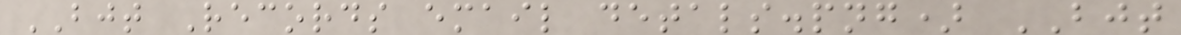BJT Records email detals.png) BJT
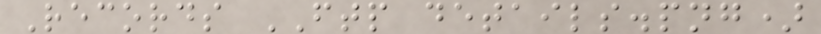Records FTP details.png)
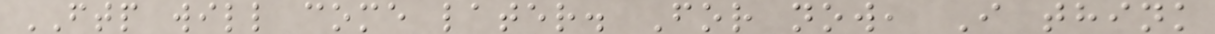FTP will come later. For now, I think
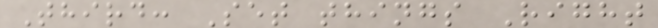Third: Set things Right
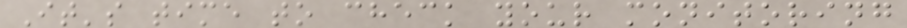It's time to check your monitoring
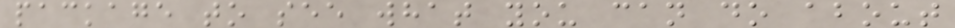package to see what you can do about
